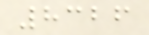8326
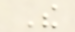The
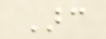Arc
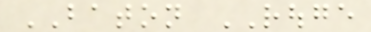BATON ROUGE
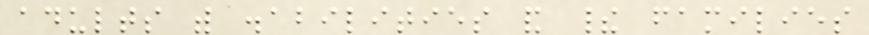adults with disabilities and their families
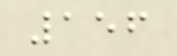156
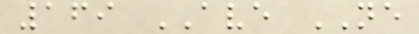169 AVE NE
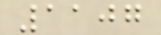1107
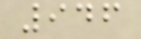946
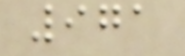971
